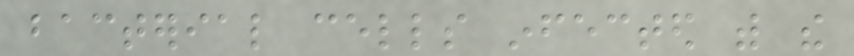bacterial cells infected with the
